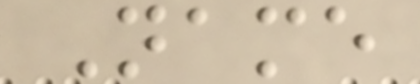Name
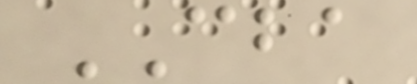CBA
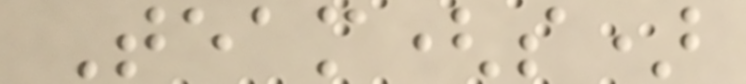Team(s)
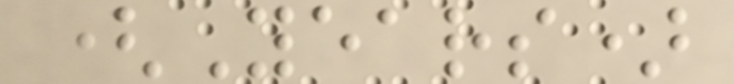(Years)
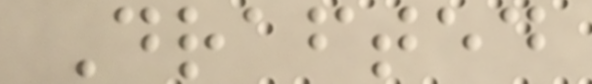Drafted
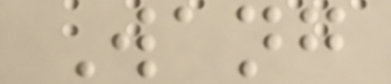Wang
